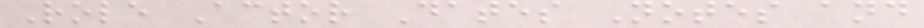Role Actor Dates Notes and
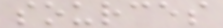sources
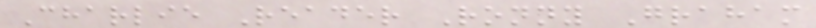Charlie Reader Ronny Graham
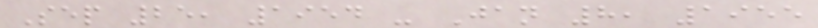Sep 25, 1954 - Jan 8, 1955
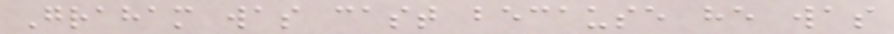Graham was cast because he was
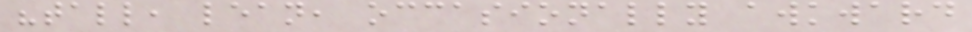"tall, lean, occasionally awkward
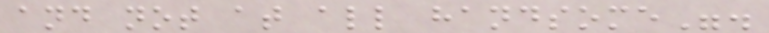and not at all handsome".
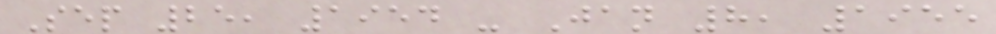Sep 25, 1954 - Jan 8, 1955
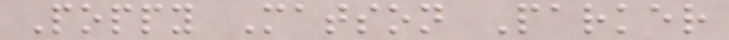Poppy Matson Parker
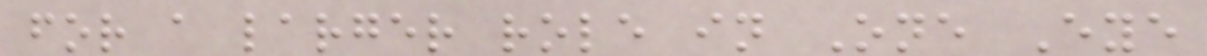for a larger role in One Eye
